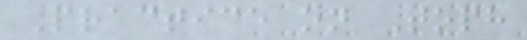Practice on Toph
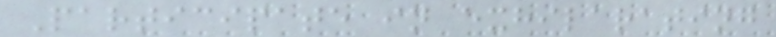Participate in exhilarating
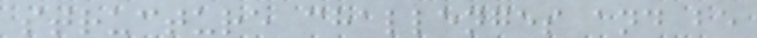structure challenges and be
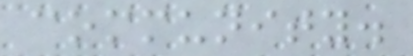community.
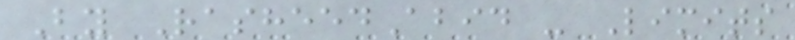By RasheedAbid - Limits
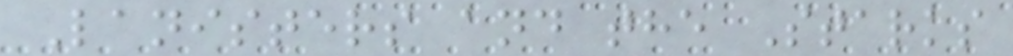Lanisters and the Starks
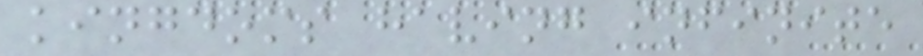kingdoms having infinite
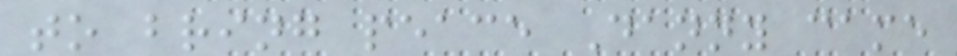to bring peace Danny came
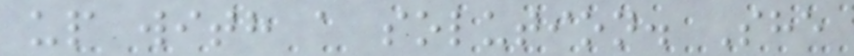up with a solution. She
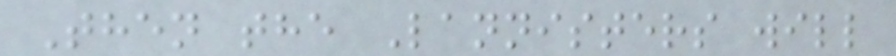Then the Lannisters will
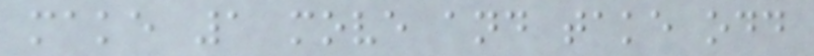make 1 move and take odd
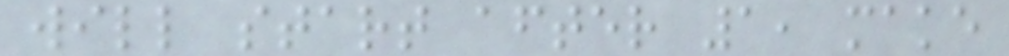will start after 1, make
